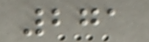271
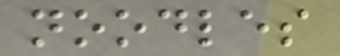noodles
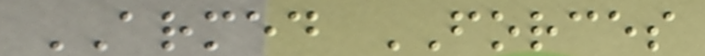ARMED FORCES
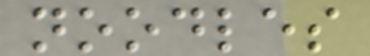noodles
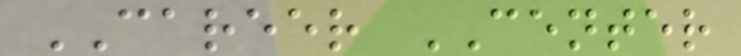CAREER CENTER
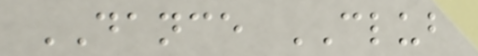DANCE CLUB
